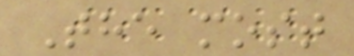The most
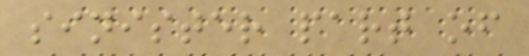sinister part of
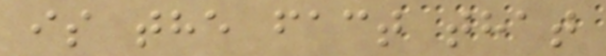is the fact that
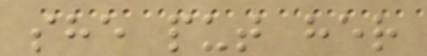she put her
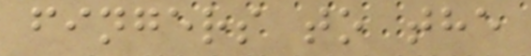fingers to the
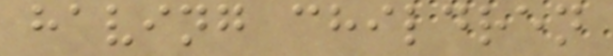having children
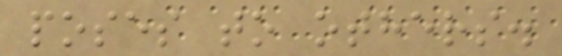poses to others.
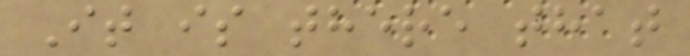It is there that
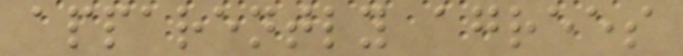apparently agrees
